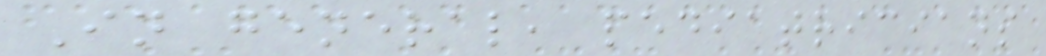In general, pediatricians
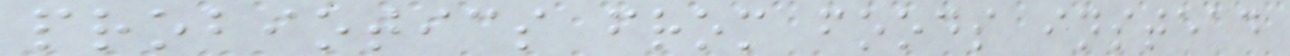probiotics from foods instead
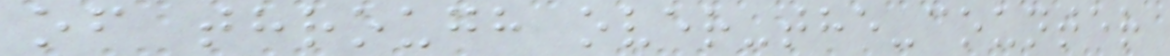of through over-the-counter
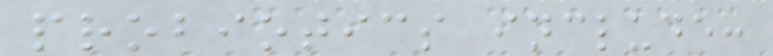probiotics include:
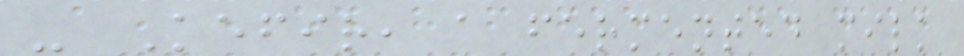- Kefir, a fermented milk
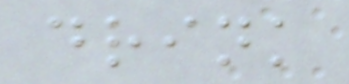drink
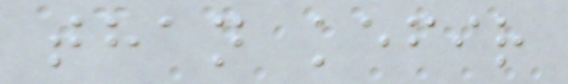than kefir
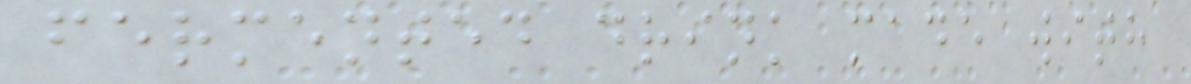fermented drink made with
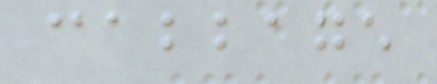cabbage
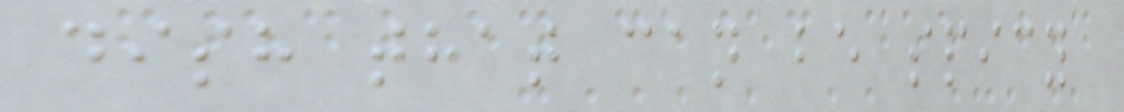dish that can be spicy
